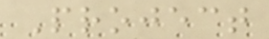Project
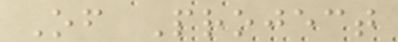Of Project
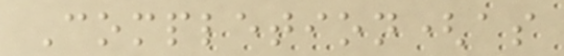Completion(as
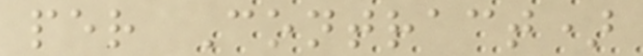per Contract)
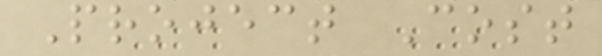Project Cost
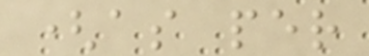(as per
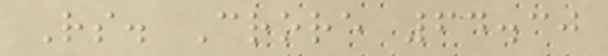Rs. Crore 64.30
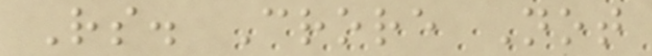Rs. Crore Not
